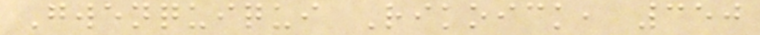Gwenquiqui Rikoick, 350
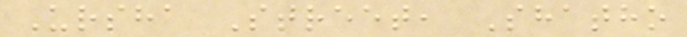Ursha Street, Shatho
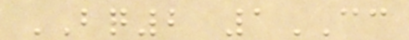BQ2 1CC
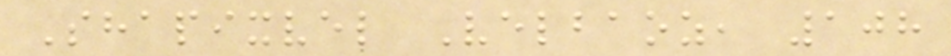Shapixvel Velbaoz, 108
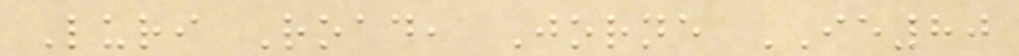Luri Road, Jorne IE80
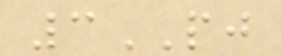3PJ
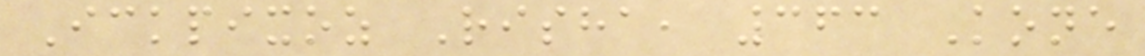Ickpixoz Risha, 363 Kone
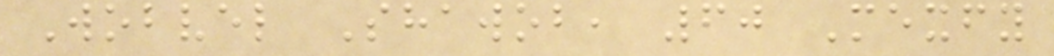Wobvel Shawob, 60 Mexfy
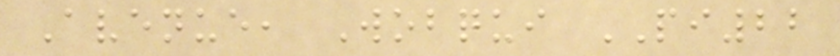Avenue, Wobqui PI22
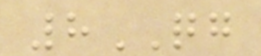8QG
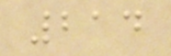214
